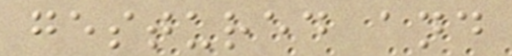gestured and
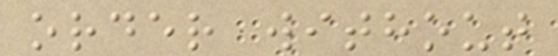order without
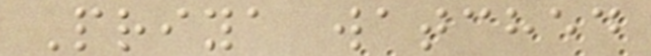Priya watched
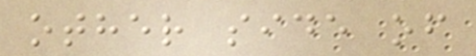other side of
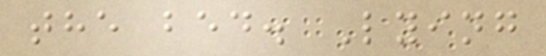the bed. Lying
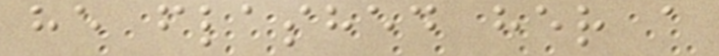he flashed her a
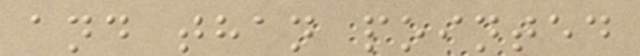and than pointed
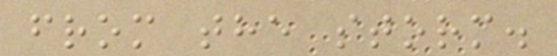from the storm.
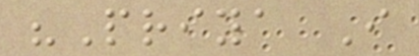"Priya I
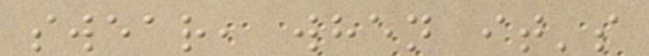swear, when it's
